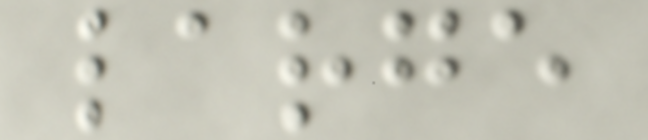large
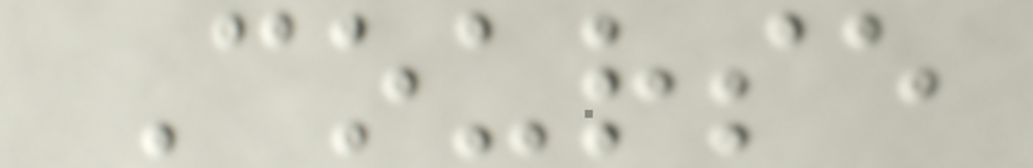Course
